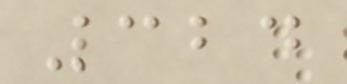324
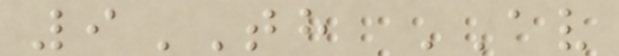9TH AV
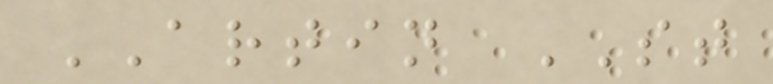ARTIN ST
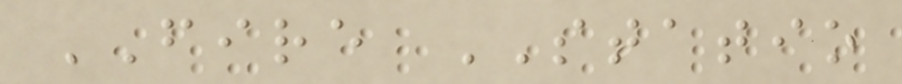FIRE STATIO
